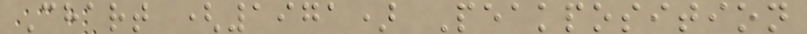Chart (1971) Peakposition
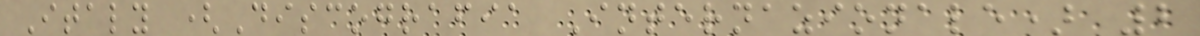Italy (Discografia Internazionale) 2
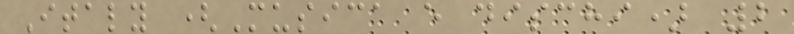Italy (Musica e dischi) 2
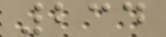234
